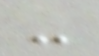-
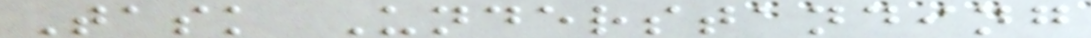Task Understanding
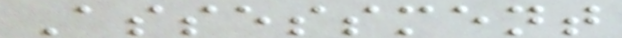Assessment
